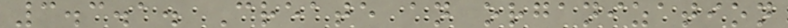3.3.1. Create an organization
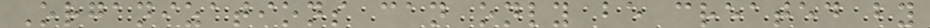Organizations can only be created by
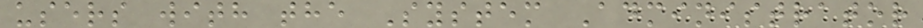users with the System Administrator
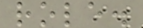role.
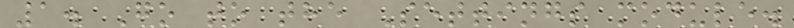1. Go to the Settings module.
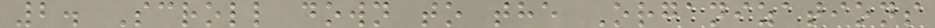2. Scroll down to the Organizations
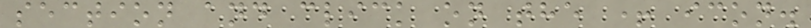section and click on the + icon.
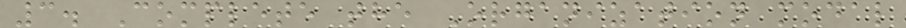3. Complete the Organization modal
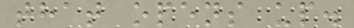that opens up.
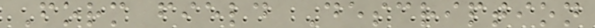Form field Description
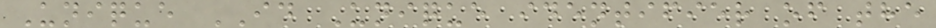Unique ID Unique identifier of the
